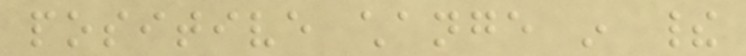positive change in their
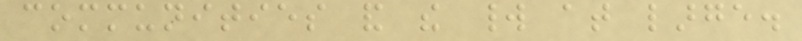communities and the world at large.
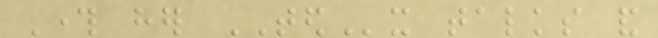Through her TEDx talks and
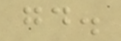good.
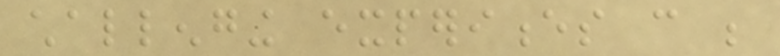challenging experiences can be
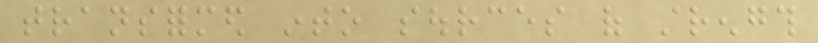transformed into sources of strength
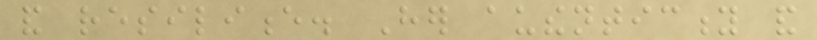and resilience. Her authenticity and
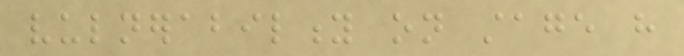vulnerability on stage have
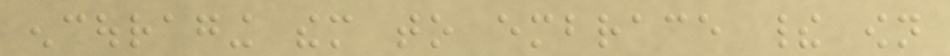encouraging them to embrace their own
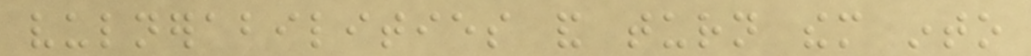vulnerabilities and turn them into
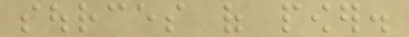sources of power.
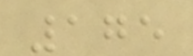175
